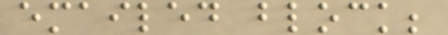emailed block;
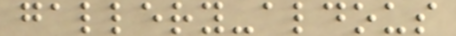gallery-aldous
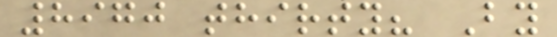8970 thirty? By
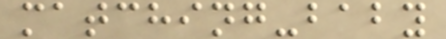matching-baby
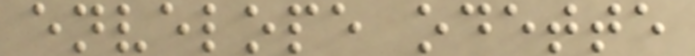envelope odette
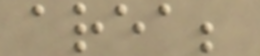area;
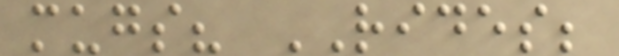mugs? RIDES;
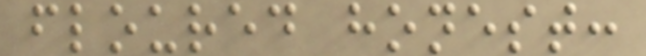floured honest:
